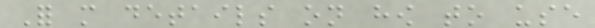For more details on how to use
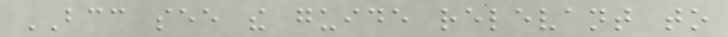BCC see the guide relevant to
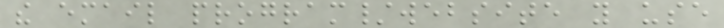the email program/website you use
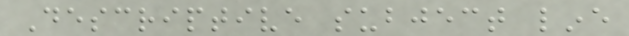Descriptive subject line
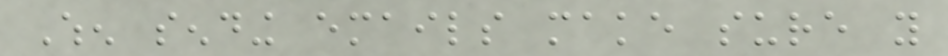When sending emails make sure you
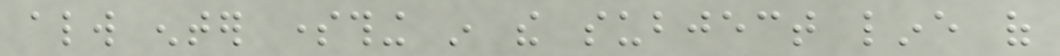always enter something in the subject line of
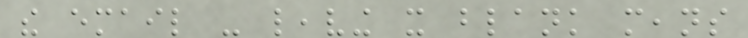the email - leaving it blank means
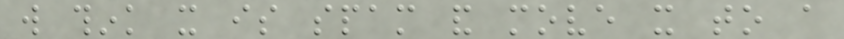will think it is spam and move it to a
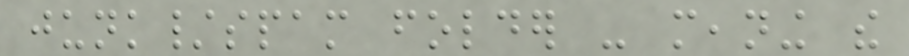junk/spam folder - meaning the
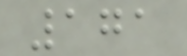171
